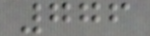776
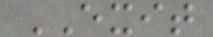EXIT
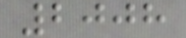2008
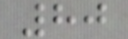80
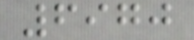6970
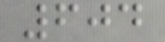604
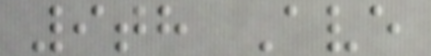9th Ave
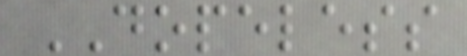DOPELESS
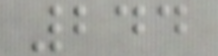244
